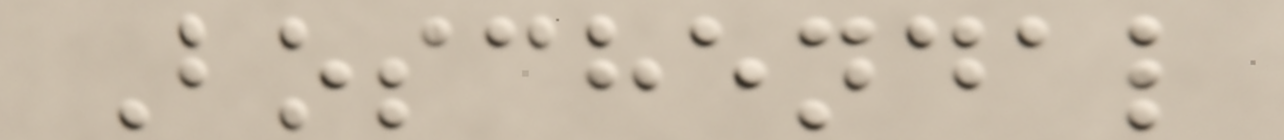Boschendal
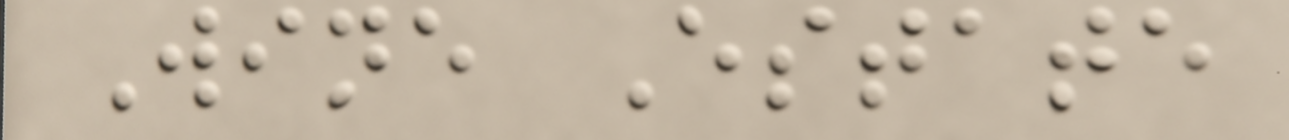Wine Estate
